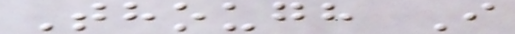Though I
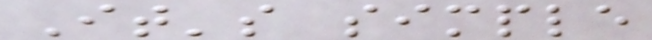It's simple
